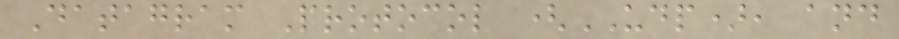Datagram Protocol (UDP), and
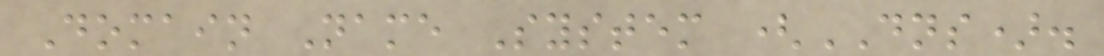Domain Name System (DNS).
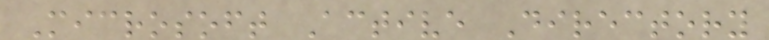Microsoft Active Directory
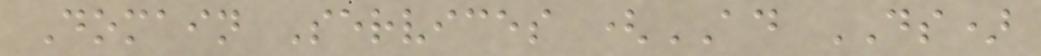Domain Services (AD DS)
